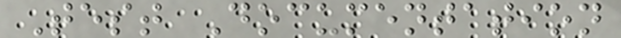Test Documentation
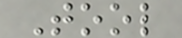Tool
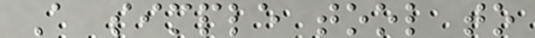A simple tool to
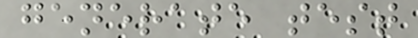generate test
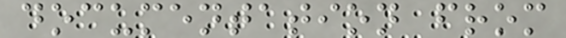documentation from
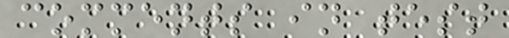comments in test
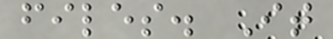files. It
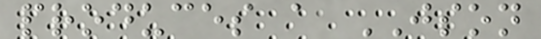produces a JSON
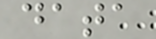data
